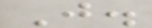J.
